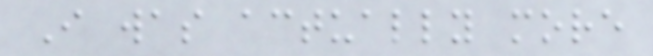I was actually more
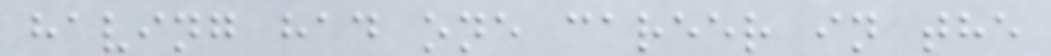having had one career in the
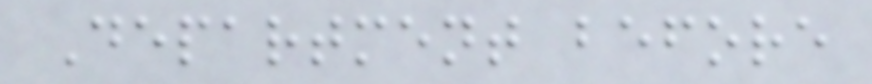Department before
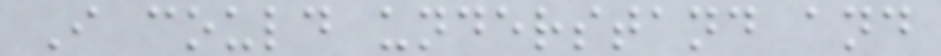I could understand and
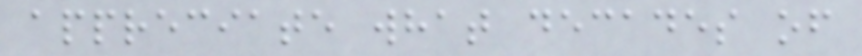appreciate what decades of
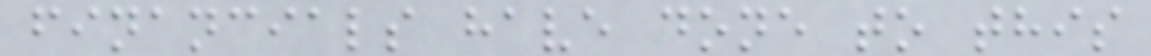financials have done to this
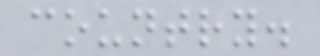country.
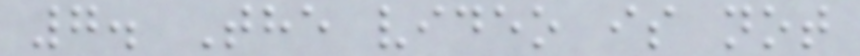7. The video is not
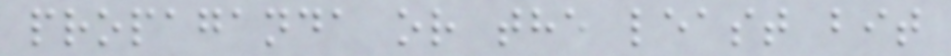propaganda or the least bit
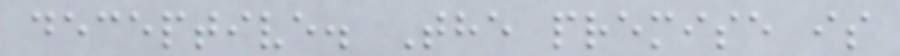deceptive. The premise is
